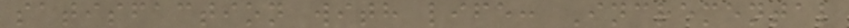satisfaction with life: Incremental
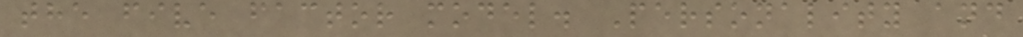the five factor model. Personality and
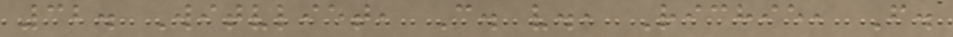32. Witvliet, C. v., Richie, F.
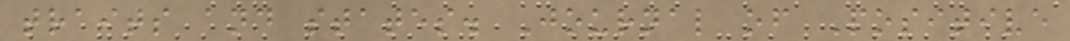traits and states. Journal of Positive
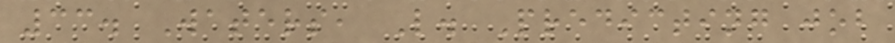33. Waters, L. Predicting job
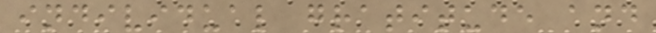individual gratitude and
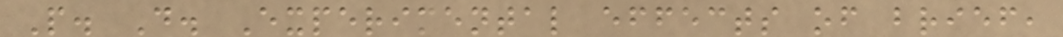P. D. Experimental effects of brief,
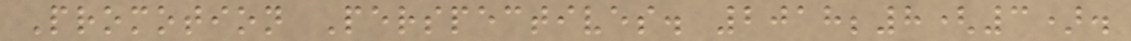Promotion Perspectives. 2018;8(3).
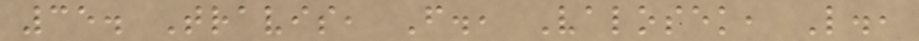35. Travis, F., Valosek, L.,
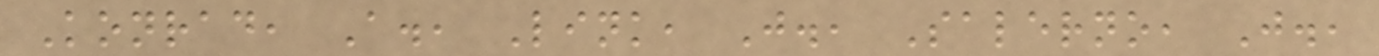Konrad, A., Link, J., Salerno, J.,
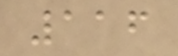116
